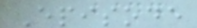Episode
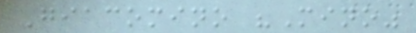Giacomino "Mino"
